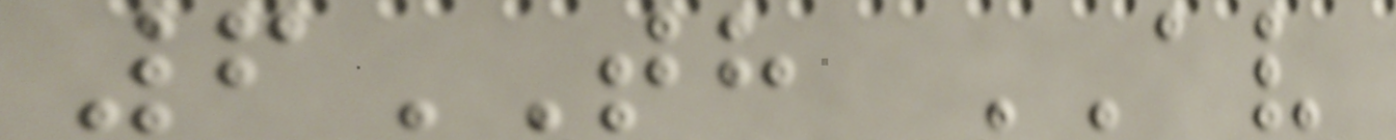6TH AV
